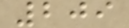209
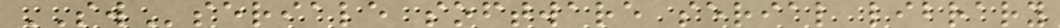SWseriale software serial library
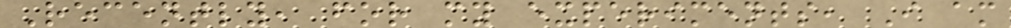Recently, for my experiments, I am
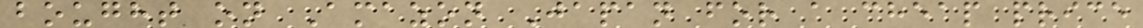bought on Amazon Japan for a cheap price
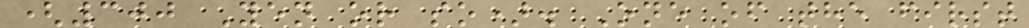(300 Yen or so). One of the first
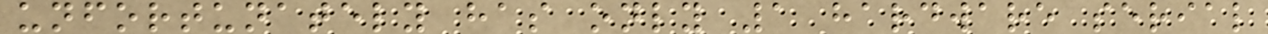unfortunately has only 1 hardware serial
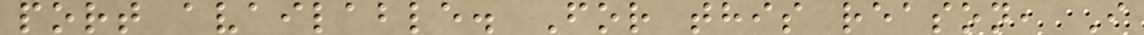port available. For this reason, I
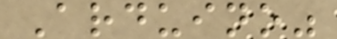Arduino"
